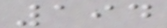194
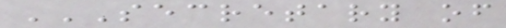SECRETARY OF
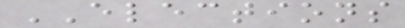ELECTIONS
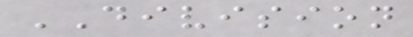DIVISION
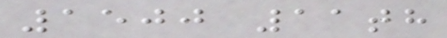1500 11th
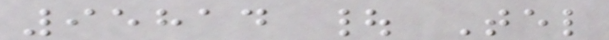95814 | Tel
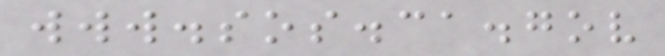www.sos.ca.gov
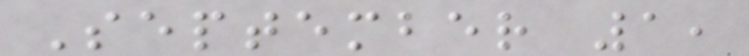September 1,
